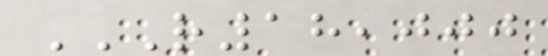R18,000
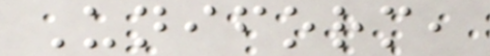Uniform,
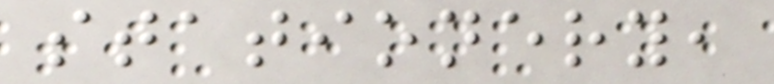stationery,
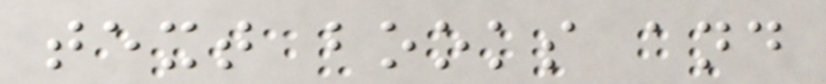text books and
